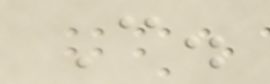C.
